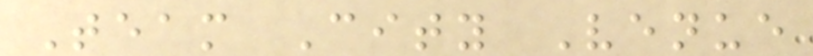Team City Venue
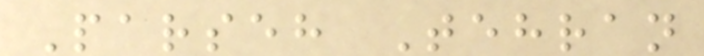Parseh Tehran
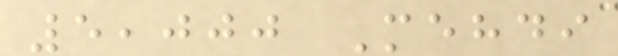5,000 Mehdi
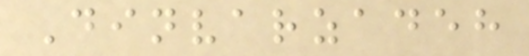Dinvarzadeh
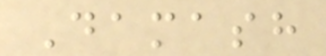Damash
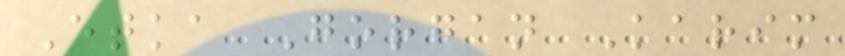Etka Gorgan Karim
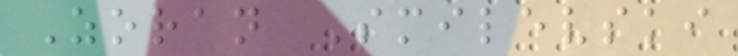Zoran Smilevski
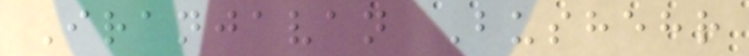Iranjavan Bushehr
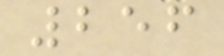256
